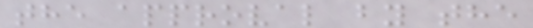the approval by the
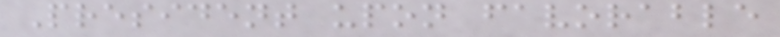President upon favorable
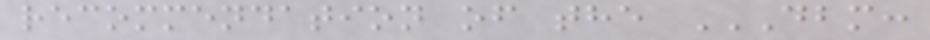recommendation of the DBM:
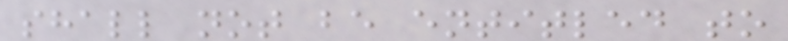shall not be entitled to
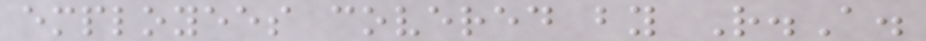employees covered by R.A.
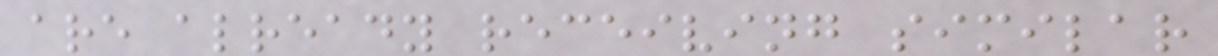are already receiving similar
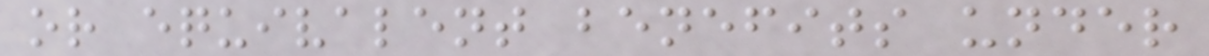or equivalent benefits under
